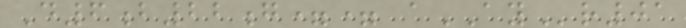D6b22g== aAYr01
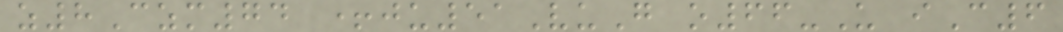z8Czm74 +ju51VuG o66-U iC6
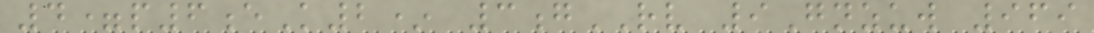4=p6eK2* 3gRV 9Gnzuw 969
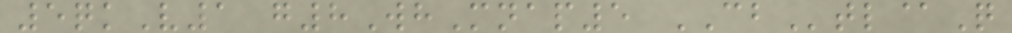5qkV1 g8WhMnap5 CBtl@Q
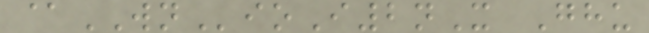@WNioI2nX Ghu
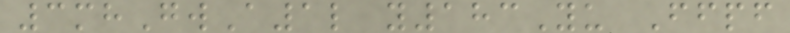3mhGwA1l y183Yu Ffpf
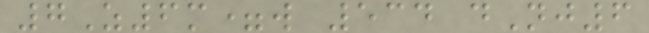7Z6m=w 534 dNj6
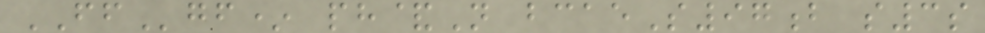FFgf* ph&N bcaeS97b s3s
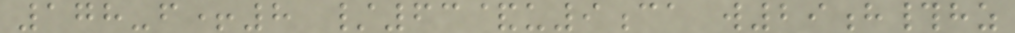178-f+8 /63&u9ca w29h#hz
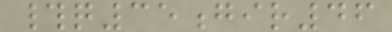#q35gir46
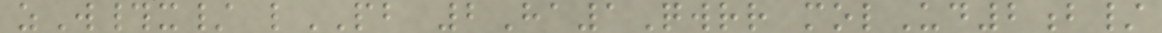zW#x/ lPB 2Ha1Qwrr molUd2b/
